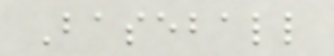Baseball
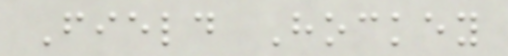Field Hockey
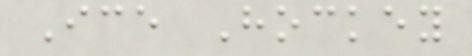Ice Hockey
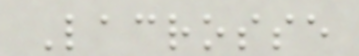Lacrosse
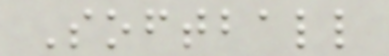Softball
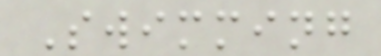Swimming
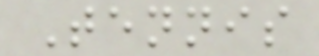Tennis
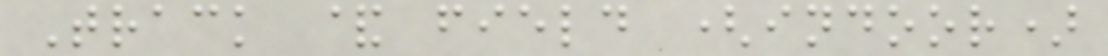Track & field (indoor)
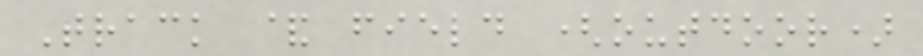Track & field (outdoor)
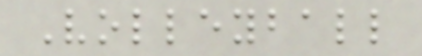Volleyball
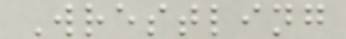Wrestling
